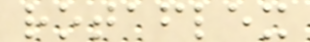rotaflex
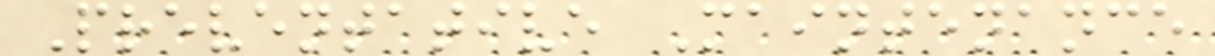Preventative Maintenance
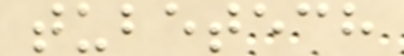tubetech
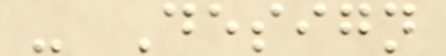- Design
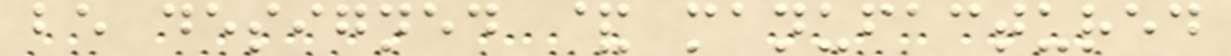be designed & manufactured
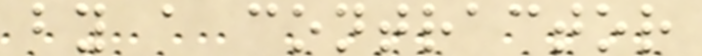by a contractor
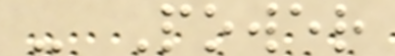- Power
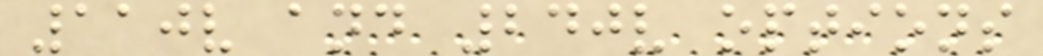110v and 240v options
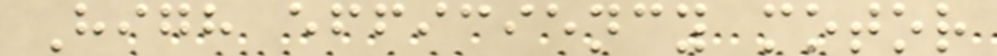High efficiency motor
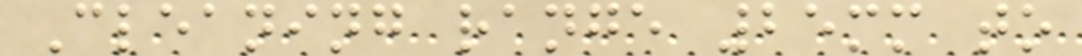Cleaning range 25mm to
